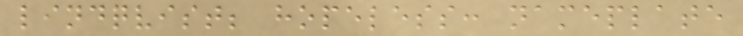lindqvist; hopeless: nameplate
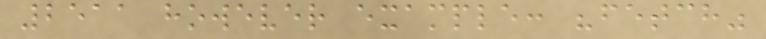2511 however example: "fetch"
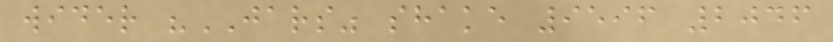wider "JARS" shake 9596 2046
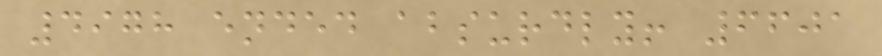4978 ended absurdly! 6601
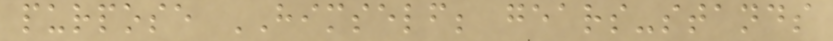purpose HIMSELF; gears-stands
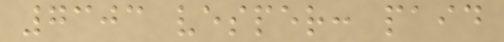7303 vesper: paid
